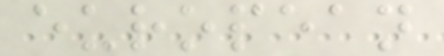european
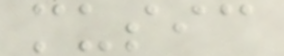music
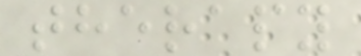therapy
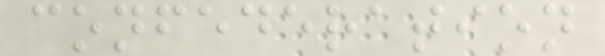confederation
